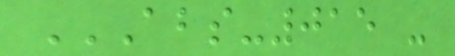ABS-015 -
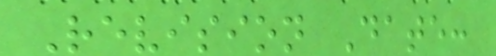Revision Date:
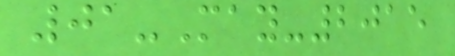01-May-2015
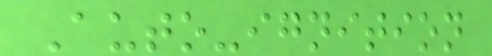Auto-ignition
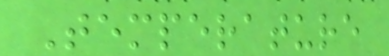Temperature
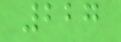227
